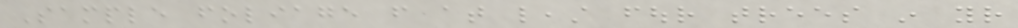Sample foliage from at least four trees in your
